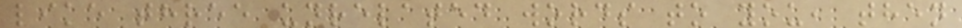like three unrelated words to you, then
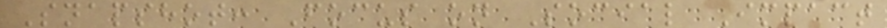Snapshot: Focus on Social Impact
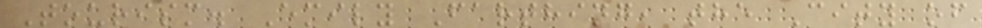Tourism. Emily Farthing, the City of
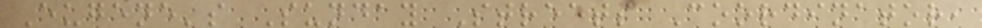Eugene's Sunday Streets Coordinator,
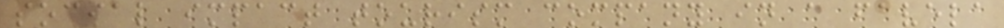social impact tourism company in a favela
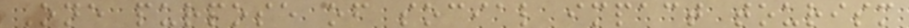One purpose of social impact tourism
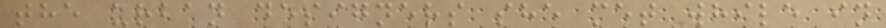the urban designers she met while in
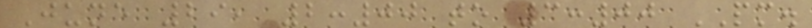June 29, 2:00 to 3:00 PM.
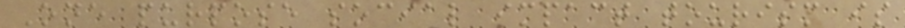One purpose social impact tourism is
